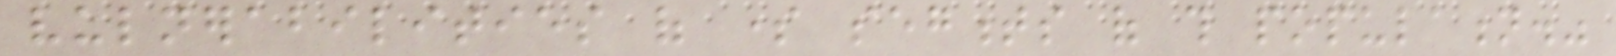vulnerabilities of some segments of this population."
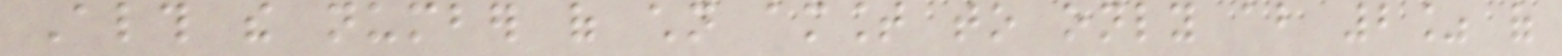Although the number of children amount to only about 2% of
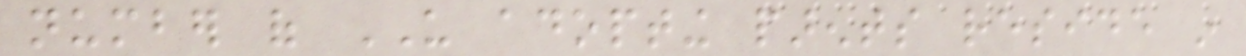number of US adopting parents reside in
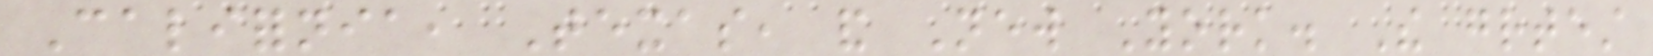California, Texas, and New York. The greatest
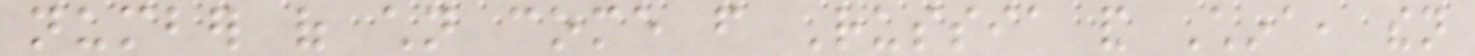number of children come from Russia and China, then
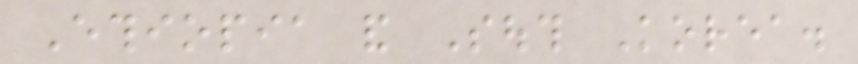Ethiopia and South Korea.
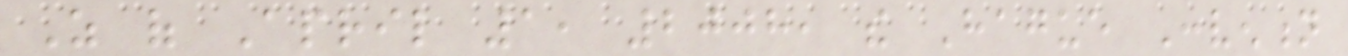As of April 1, 2008, the Hague Convention
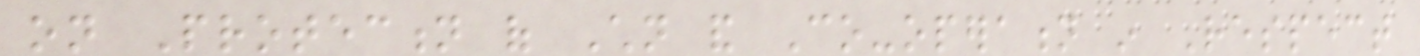on Protection of Children and Co-operation in Respect
